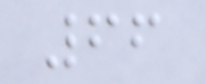66
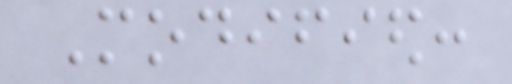Modified:
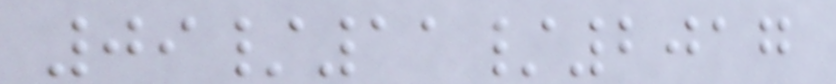09/11/2017
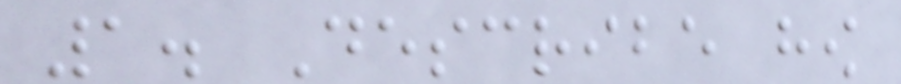1. Describe how
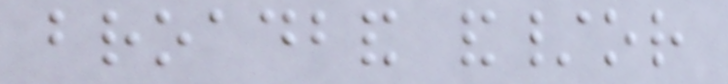broadband and/or
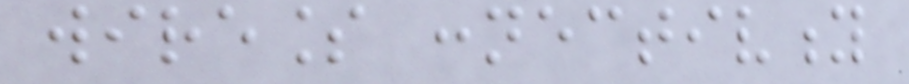wireless connectivity
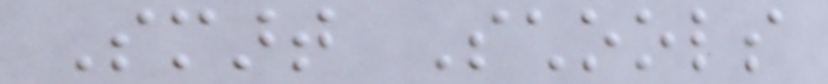Smart Schools
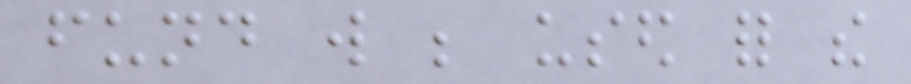fund will be used for the
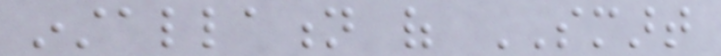installation of SMART
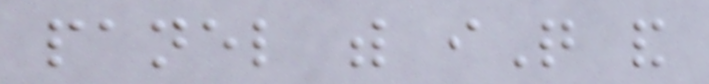panel with iQ and
